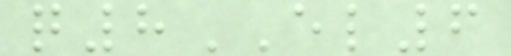q8EL6
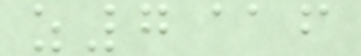z7@f
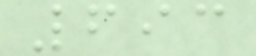693
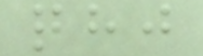qhj
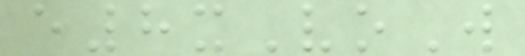e8xVoW
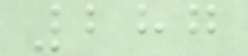287
